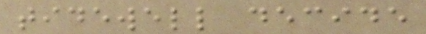tidewell decide
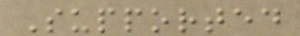Supported
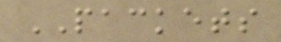PACKETS
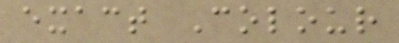exact Colour
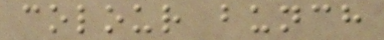colour bunch
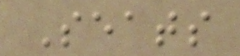Seats
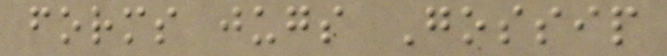forms jugs Gossip
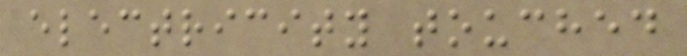electricity touched
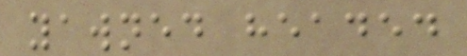yawned headed
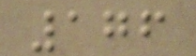176
